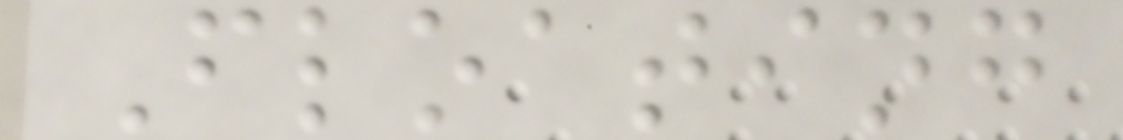Floating
